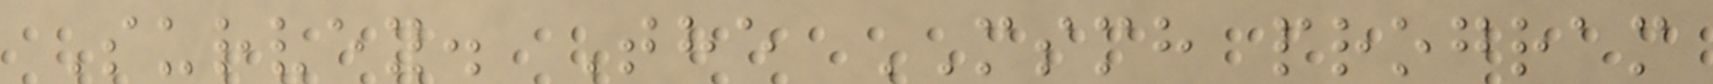Survey. The MSMH program
